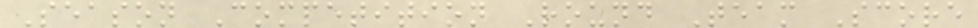Season Competition Round Team Score
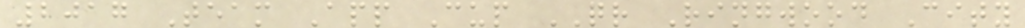2017 Team App Cup QR Ringwood City
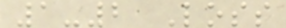1-2 Loss
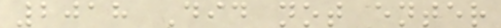2018 Did not enter
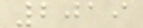2019
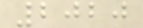2020
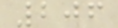206
